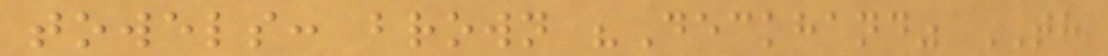towels: brown "Deckhand" TH
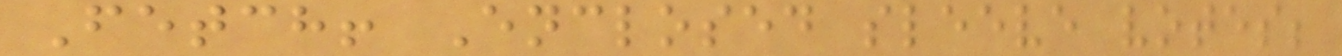Fetch! Enclosed sleeve votes;
